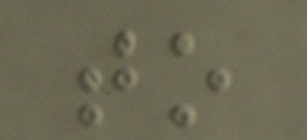to
